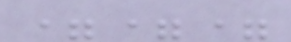===
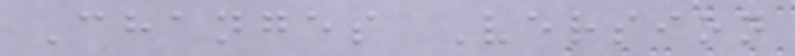Changes Version
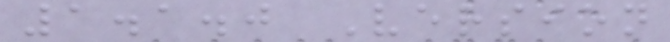1.1.0 Version
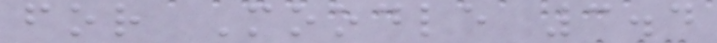for Moodle 3.4
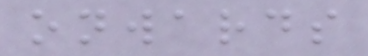onwards
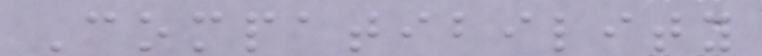Compatibility
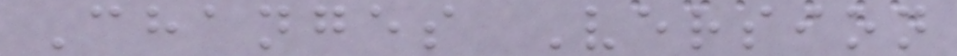Changes Version
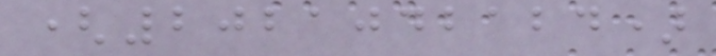(2021042124)
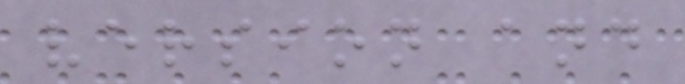version and
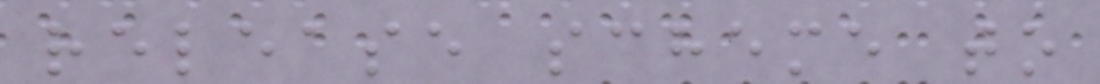release scheme to
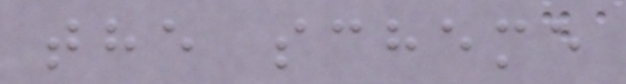the scheme
